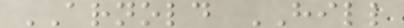ARNOLD HILL
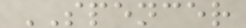SPENCER
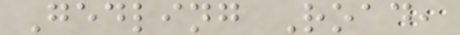Gedling Road,
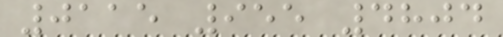0115 955 4804
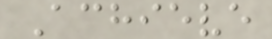Achieve
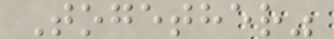Together"
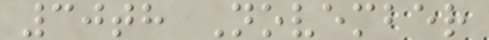30th November
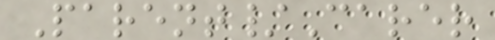Parent/Carer
